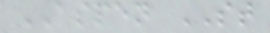ASPEN ST
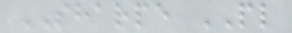SHARPE PL
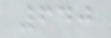640
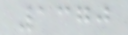1370
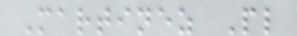Martinez Pl
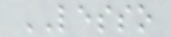LESSO
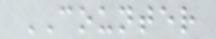COUNTER
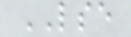LSE
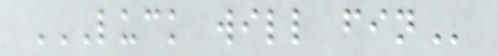LUCK WILL FIN
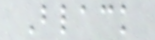Black
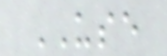USE
